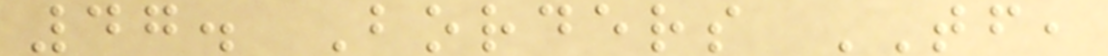47. Borders TF,
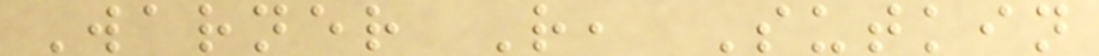Warner R, Sutkin
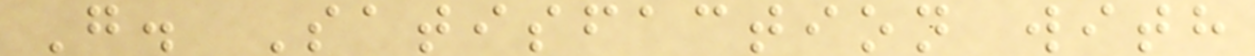G. Satisfaction with
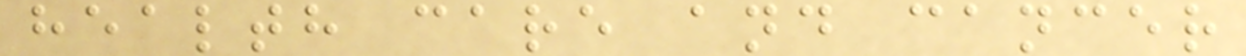health care and cancer
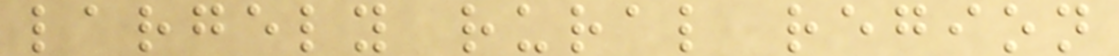largely rural region
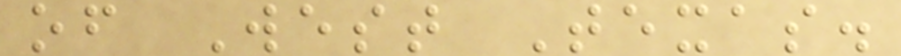of West Texas.
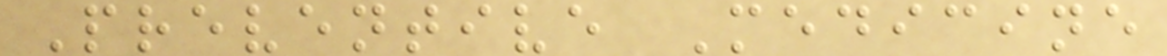Preventive Medicine
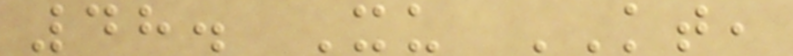48. Xu KT,
